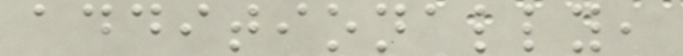additionally,
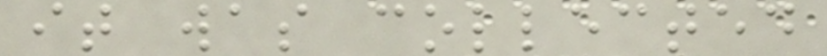it was collected
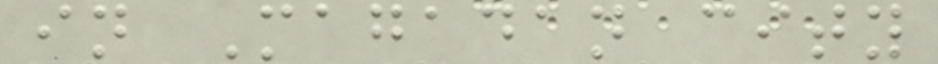in Magadan city
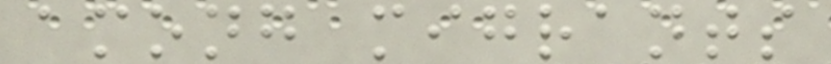among migrants
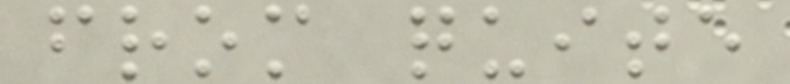from quite
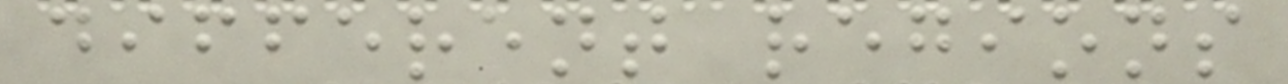different regions
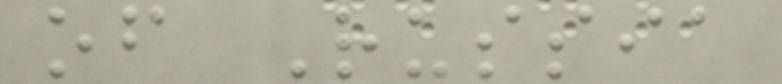of Russia
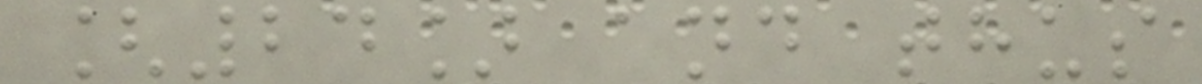[24] and thus
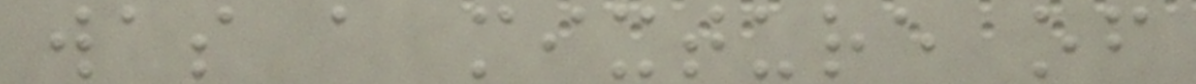was a mixture of
